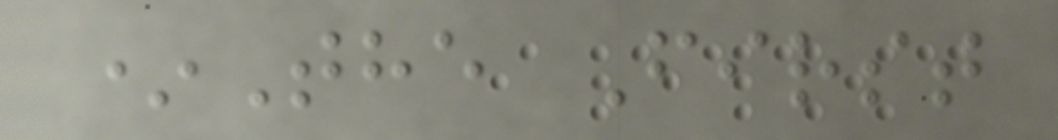*The First
